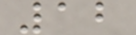12
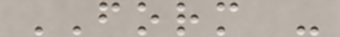FORM -
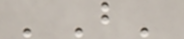'B'
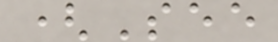(See
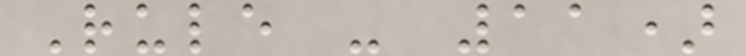Rule - 11)
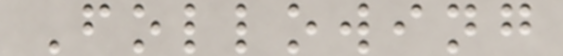Following
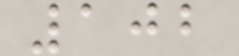102
